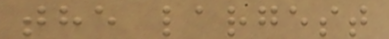the largest
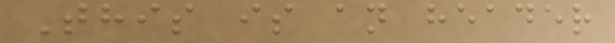This is an header
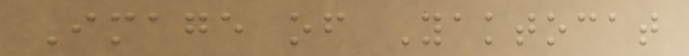Image of Yaktocat
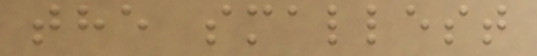the smallest
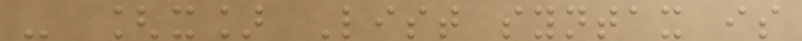- [x] List syntax is
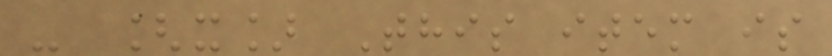- [x] This item is
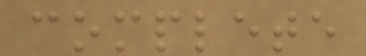complete
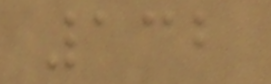132
